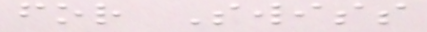for Swiss
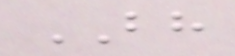BH
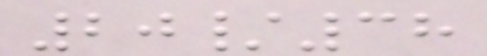20/38
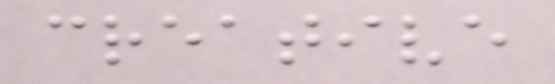creative
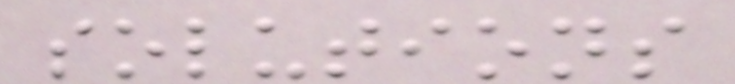solutions
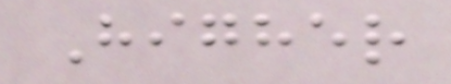Higher
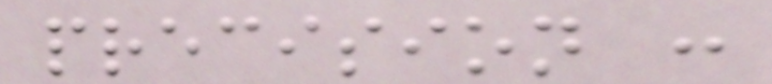precision :
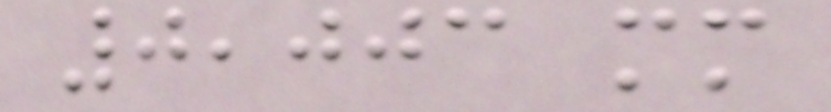0,003 mm
